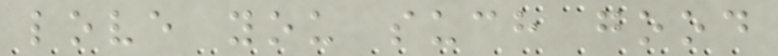love you such good
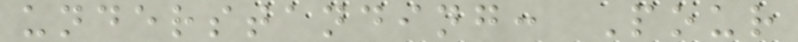understanding: Pour
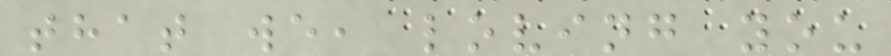that we, loving you
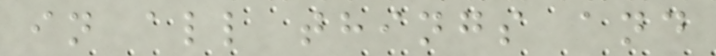in all things and
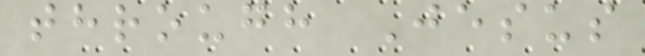through Jesus
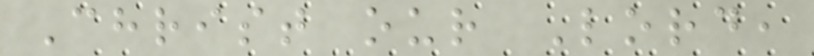Christ our Lord,
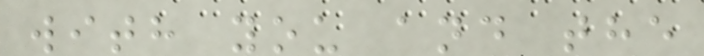with you and the
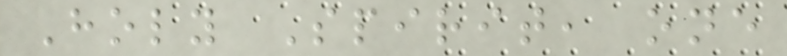Holy Spirit, one
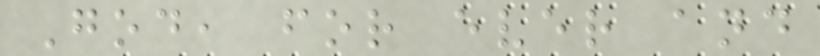God, for ever and
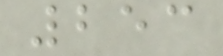253
